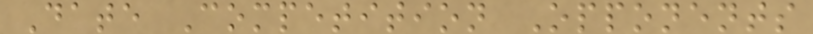Date Competition Opponents
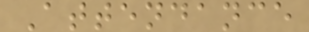Attendance
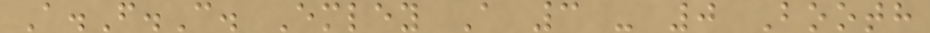A.F.C. Emley A 3 - 0 Booth
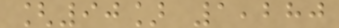[90] 1,280
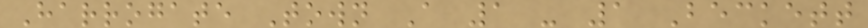Harrogate Town A 1 - 1 Beckett
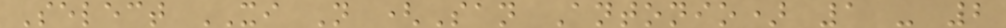Select XI N (San Antonio) 1 - 2
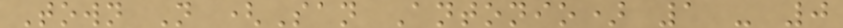Town N (San Antonio) 1 - 0
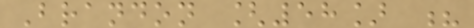Brandon [58] ?
